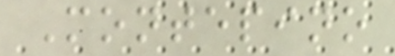Montepino
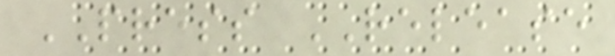PRESS RELEASE
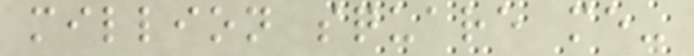million square me-
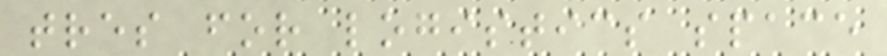tres for logistics space
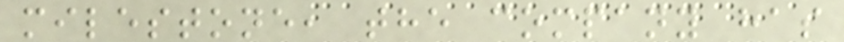milestone, the company has
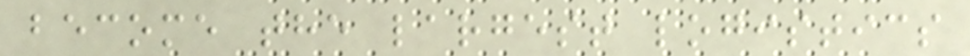become the largest logistics
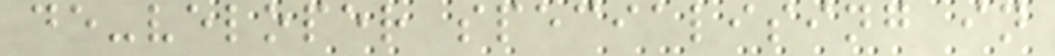de-veloper specialising in
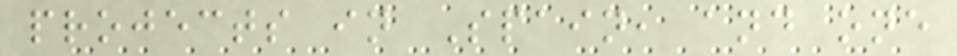projects in Spain, and one
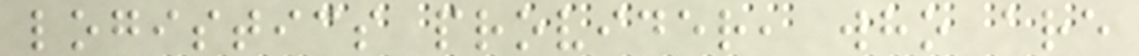logistics provider, who are
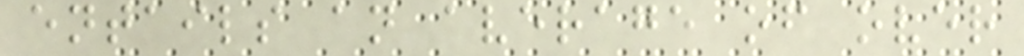entails an average of over
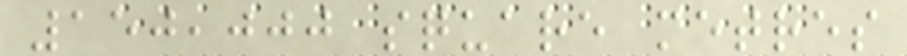150,000 square metres
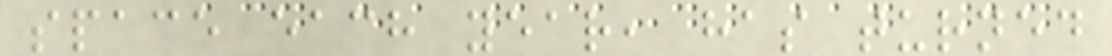space each year, has turned
